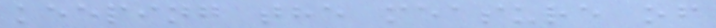keeping the measure of
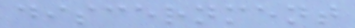discernment
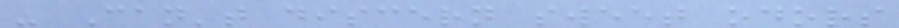- Can't discern sweet odors
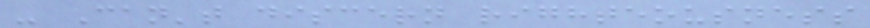- Can't discern righteousness
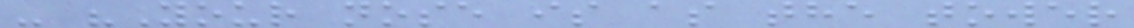- "Your nose is as the tower
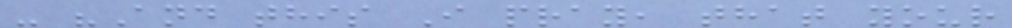- "And this I pray, that your
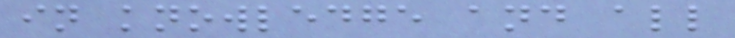in knowledge and all
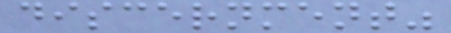discernment"
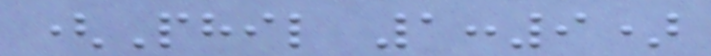(Phil 1:9)
